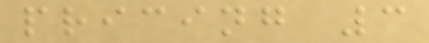pricing 3
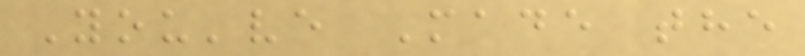You've Made the
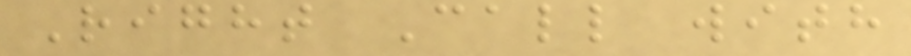Right Call with
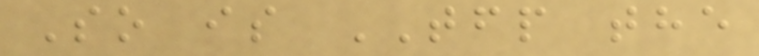So is TFP the
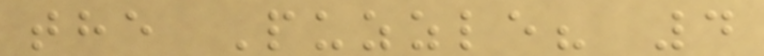the Puzzle? 4
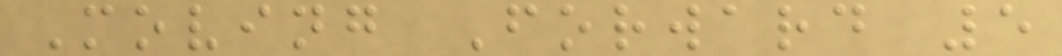Moving Forward 5
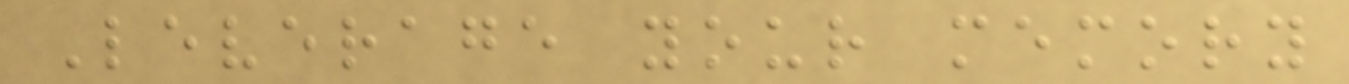Leverage your memory
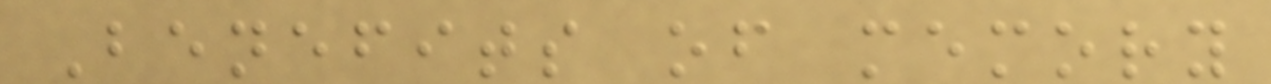Benefits of memory
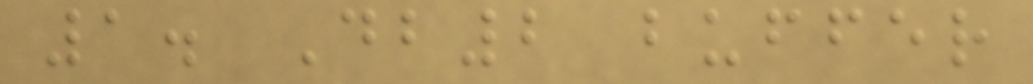1. Db2 buffer
